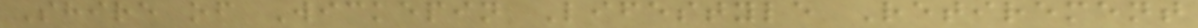Shire of Wickepin Lifestyle Retirement
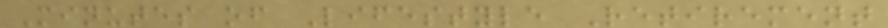Minutes of Lifestyle Retirement
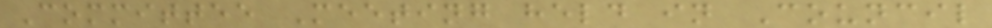Committee Meeting held in Council
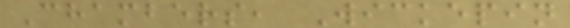Chambers, Wickepin
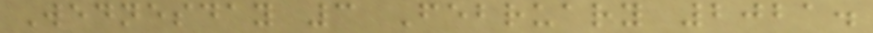Wednesday 3 February 2021.
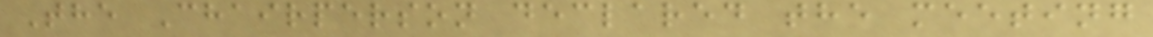The Chairperson declared the meeting
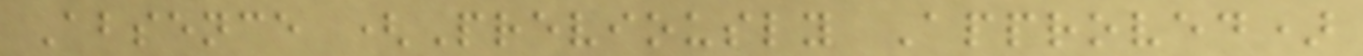Absence (Previously Approved)
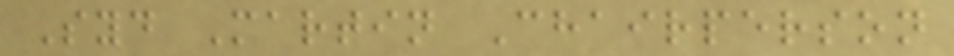Syd Martin Chairperson
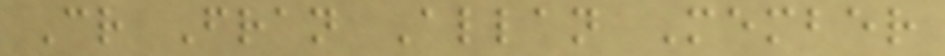Cr Fran Allan Member
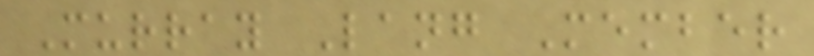Murray Lang Member
